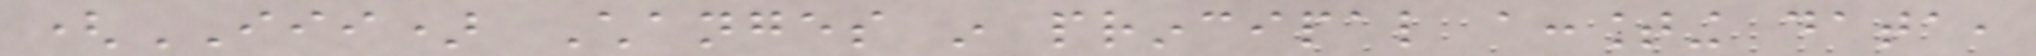(III) Changes in principal accounting data,
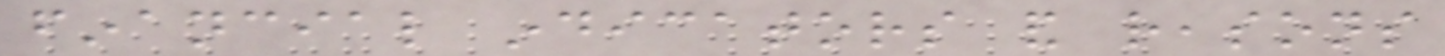financial indicators and reasons
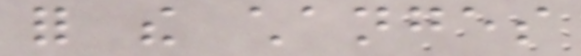for the changes
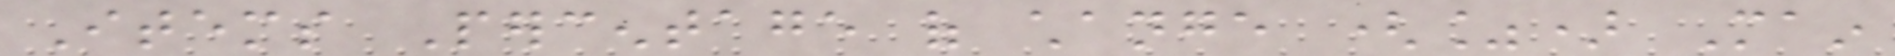Items Percentage of change (%) Main
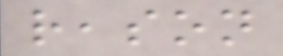reason
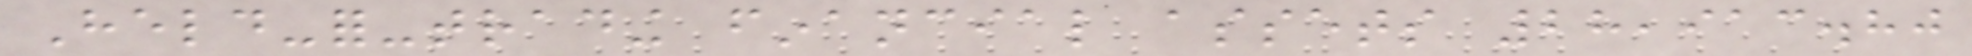Held-for-trading financial assets 28,913.80
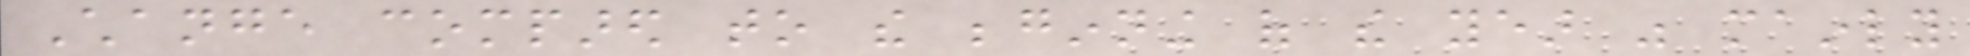Change compared to the beginning of the year was mainly
